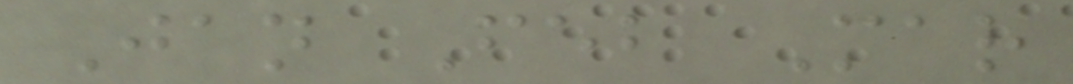Jan Feb Mar
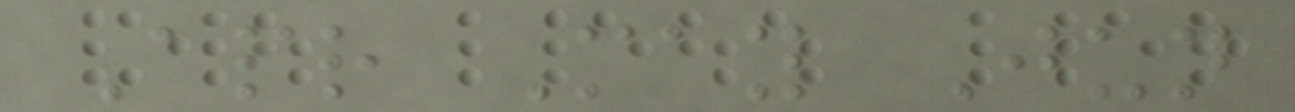Apr May Jun
